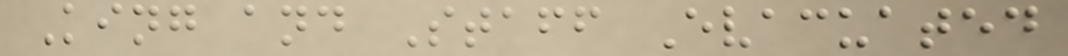King and Staff Evacuated
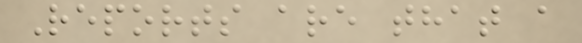Reports are that a
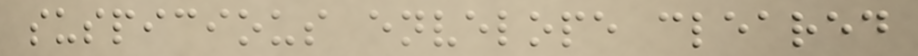suspicious envelope cleared
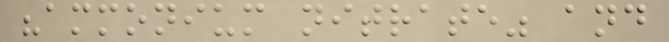"ammonium nitrate" and
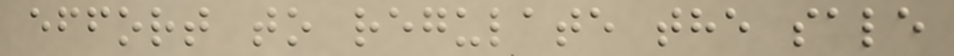effort to regulate the sale
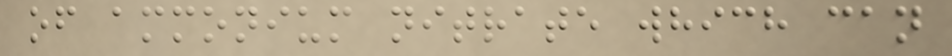of ammonium nitrate which can
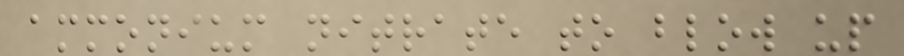ammonium nitrate to blow up
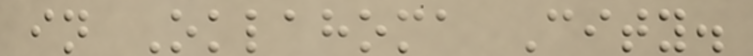in Oklahoma City.
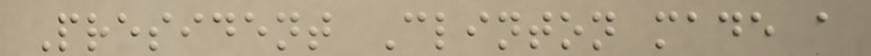President Clinton made a
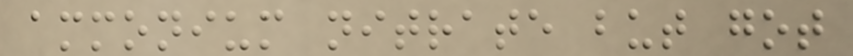ammonium nitrate but got
